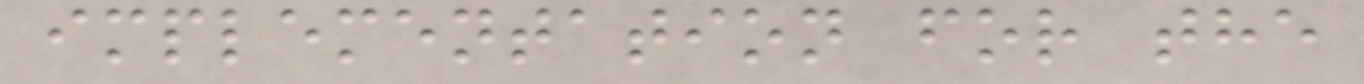implementation for the
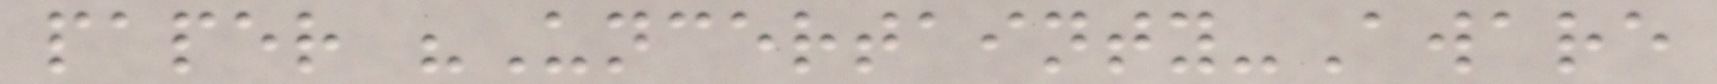paper "Uncertainty-Aware
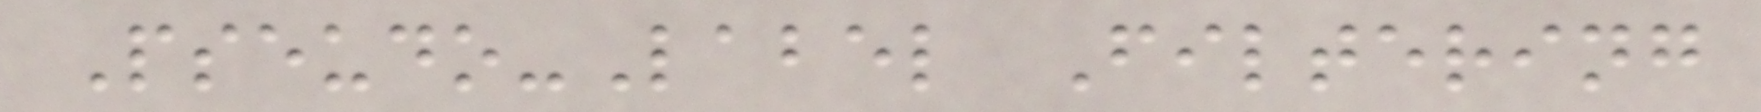Pseudo-Label Filtering
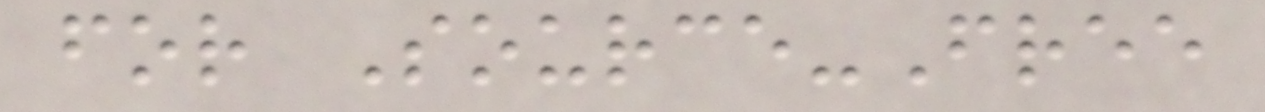for Source-Free
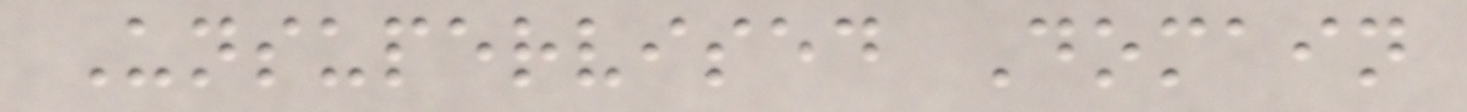Unsupervised Domain
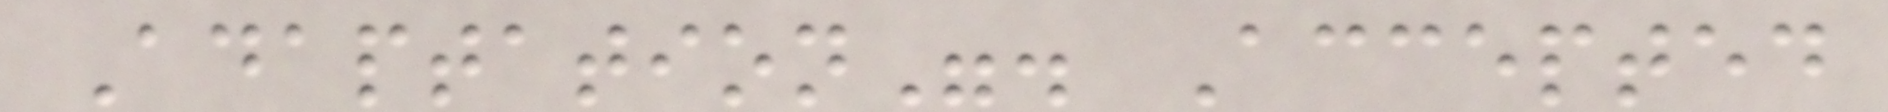Adaptation". Accepted
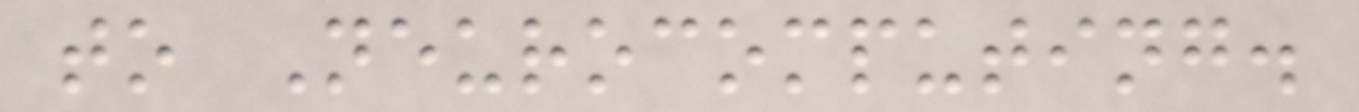to Neurocomputing.
